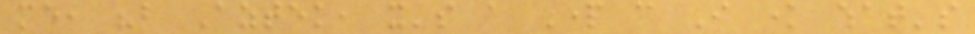me, "but Aztek, it's a Part can I know what's
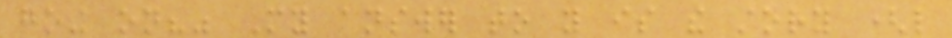going on?" My answer to you is the story (like
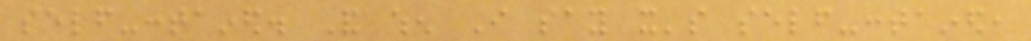self-contained. And when I say it's self-contained,
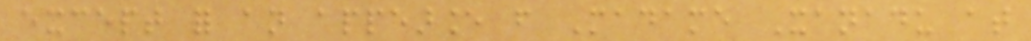except for an appearance from Madame Xanadu at
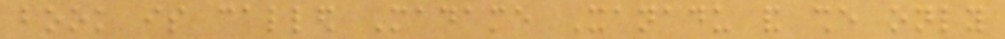book is called Madame Xanadu and she only
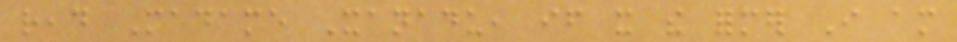read Madame Xanadu, if it the former I am
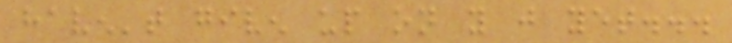haven't given up on you just yet...
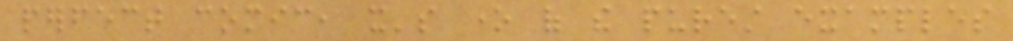perfect comic, it's one of the purest examples
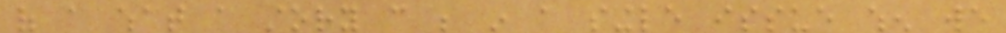of a what a story can be in a single issue when we
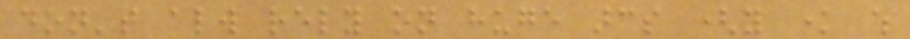don't always rely on huge arcs (you know which
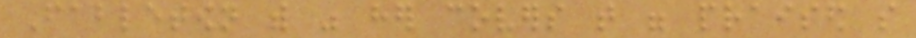Fabletown with was her covers that were praised so
